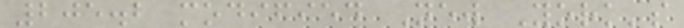205.2 modified New York's
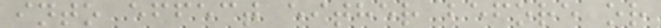into effect either before or
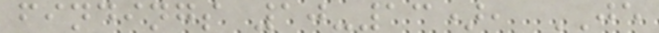findings 10-13), JE
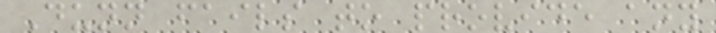Dunn fails to provide any
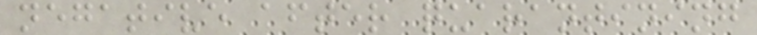negative after quarantining
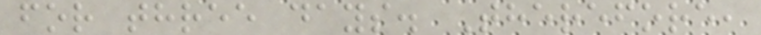for three days. Therefore,
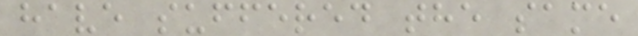have suffered the same
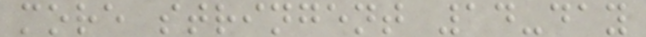more stringent 14-day
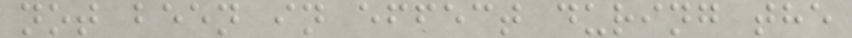not been in effect during the
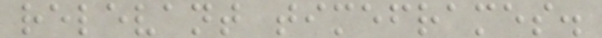relevant timeframes.
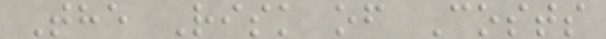The Risk of Costs
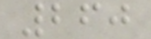260
